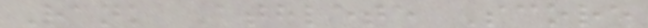Rank Athlete Score
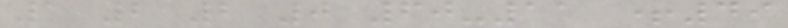1 2 2 0 60-11 +49
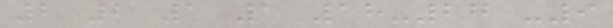2 2 1 1 18-27 -9
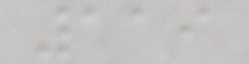119
